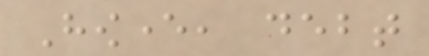However, debt
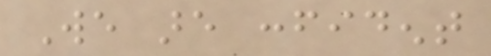We are confident
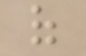of
